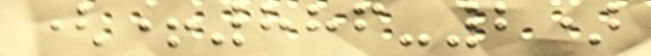(+886-2)
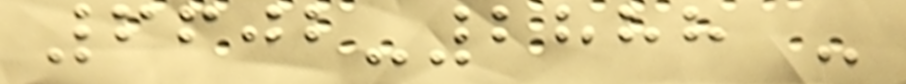6602-2888 -
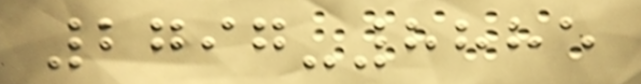2797-8885
